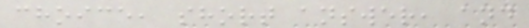choice, short answer, and
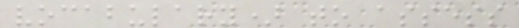vocabulary) to assess
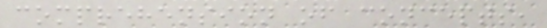comprehension of concepts,
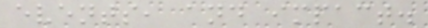events, and impact.
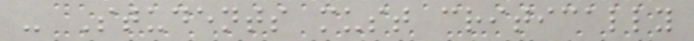- Students must critically
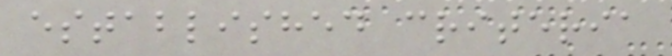established criteria
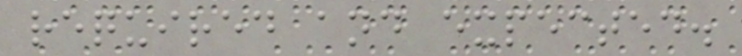required and expected.
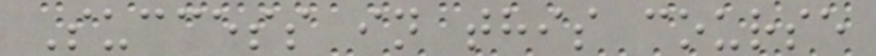Success in this course
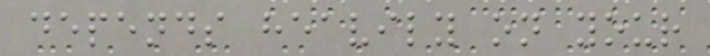depends heavily on your
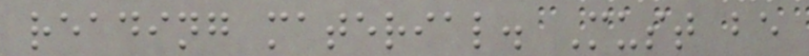reading material. Must be
